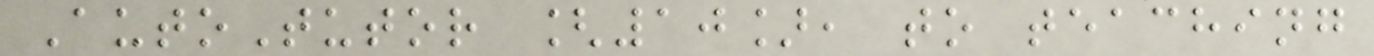AutoTutor [10], to teaching
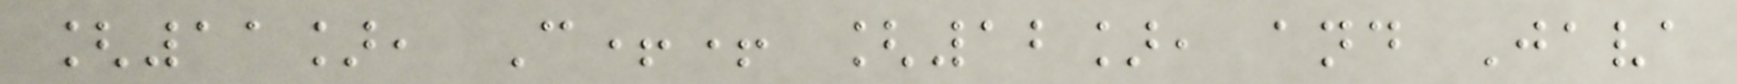[11], C++ [12], and Java
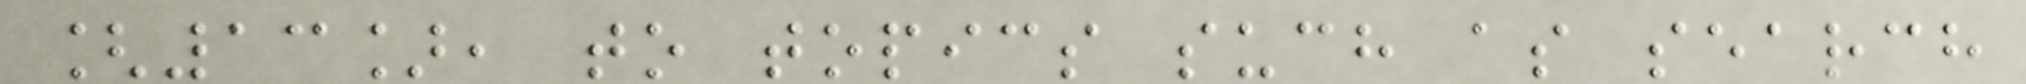[13], to topics such as search
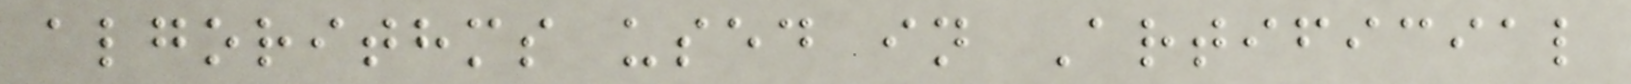algorithms used in Artificial
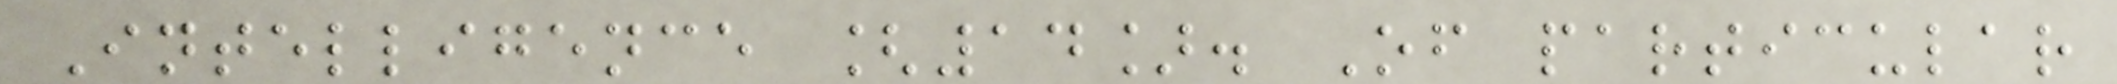Intelligence [14]. Of particular
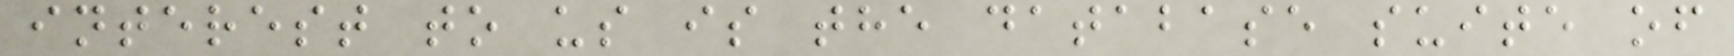interest to us is the database suite of
